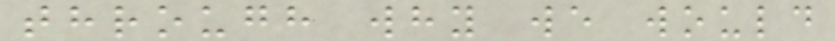through why we would
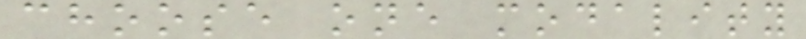choose one modality
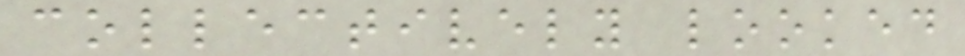collectively looked
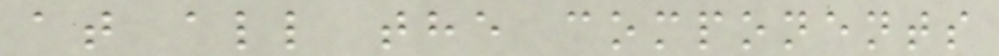at all the components
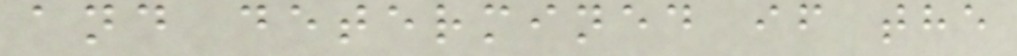and determined if the
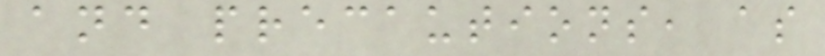and precautions, as
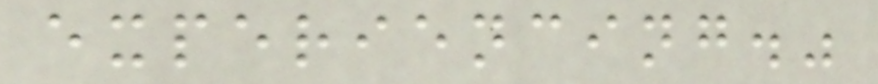experiencing."
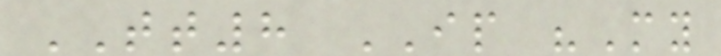TT8 IP "My
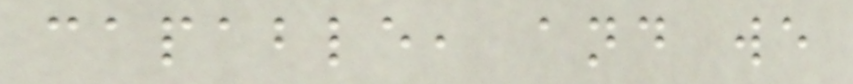capable, and we
